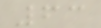63
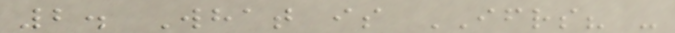2. What is IFRS? -
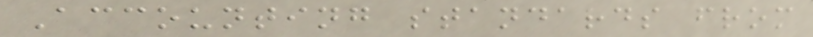Accounting standards from
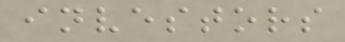investors
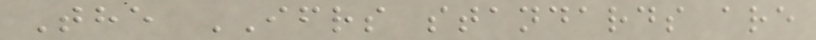The IFRS standards are
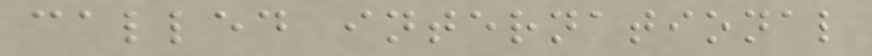called international
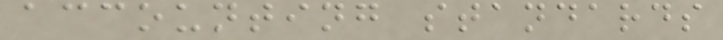accounting standards
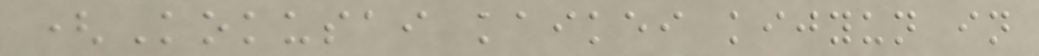(Kokusai kaikei kijyun in
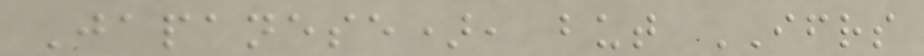Japanese), but IFRS
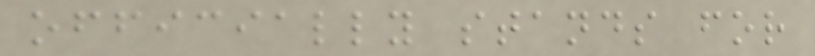officially stands for
